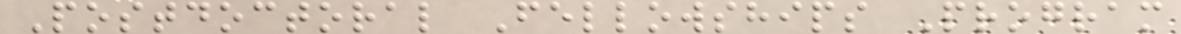Postdoctoral Fellowships Program
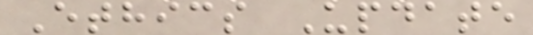Ethics Update
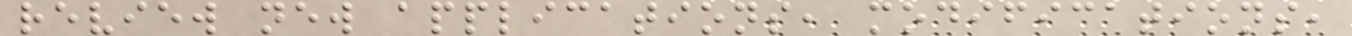review new applications, modifications,
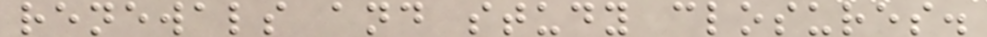renewals and study closures.
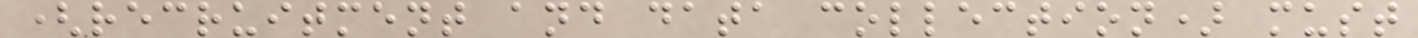(recruitment and data collection) must
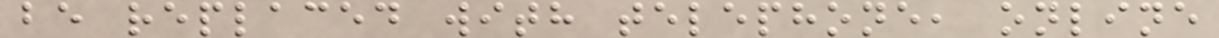be replaced with telephone, online
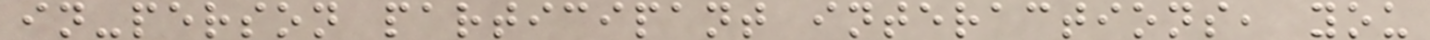in-person participant interactions, you
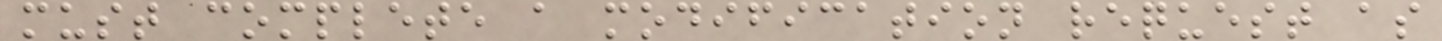must complete a modification request as
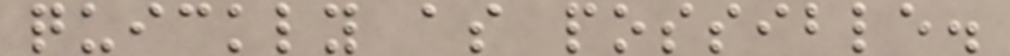quickly as possible.
